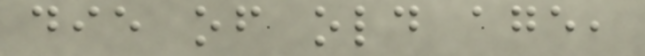die of old age,
